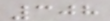308
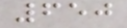650
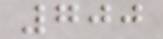700
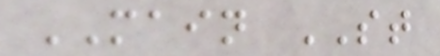MAIN ST
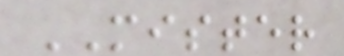MISTER
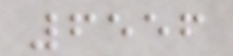6556
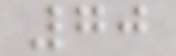70
